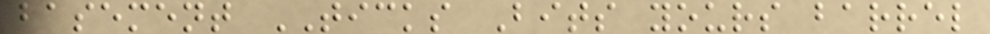basement TICKS Bits yours barrel
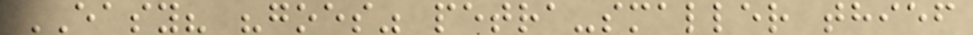EASY? "goes" petra-smaller thief
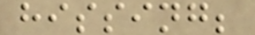hissing;
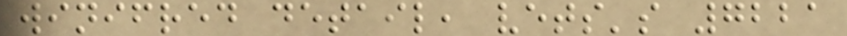winifred detail, vets's 7221
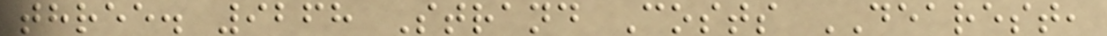three. 9268 Strand Costs DEAREST,
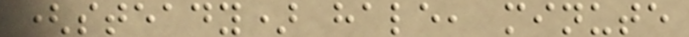(steady) hale, minute
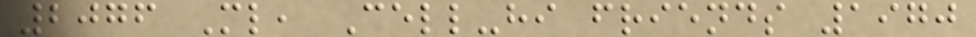2076 Ml, Cell-hi friends 1970
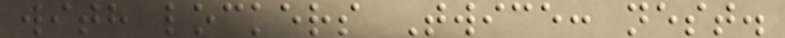with lockers Twice: nest.
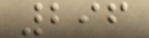296
